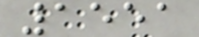1551
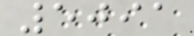5091
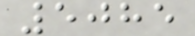5085
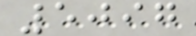5097
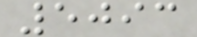5093
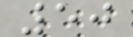50
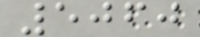5060
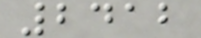2412
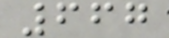667
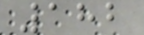182
